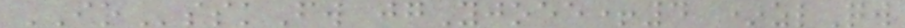IOsskFw jgYjoee+4 *zlQw
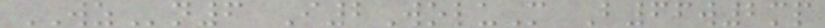WZn6 I2WoluM B66w2mp
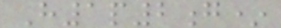H1p2g*
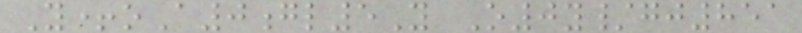Y+oA0gl5Y O0y/gj851
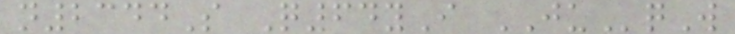n2344S Q64yI JUqW
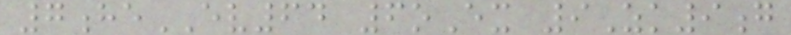7heEV64 6oEx 9Zk9g
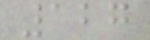127
